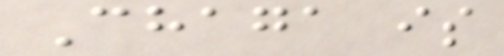Chaga is
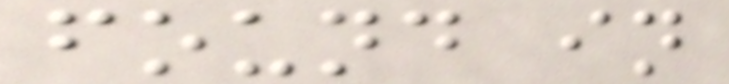found in
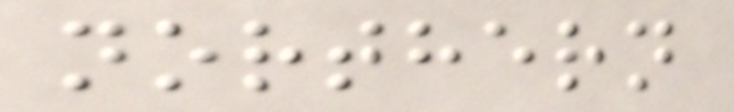northern
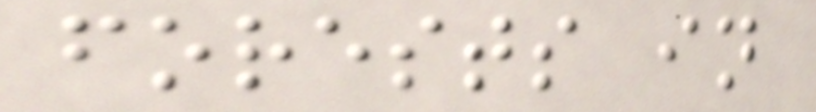forests in
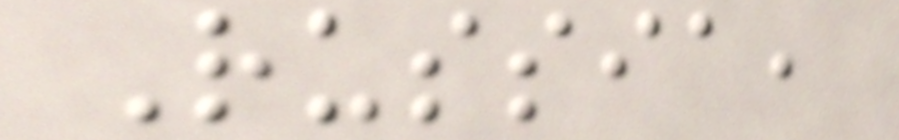Russia,
